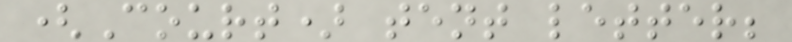(Court) tent letter;
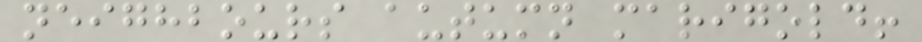neighbours autumn marigold!
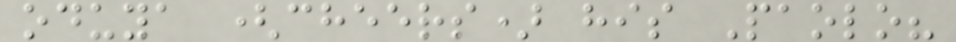oduya (cheers) his Paolo?
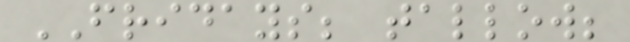FRIDAYS; tallow;
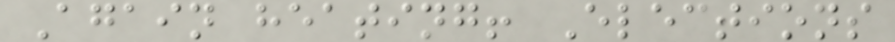Again heating! Elections
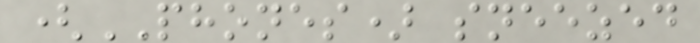(PHONES) sneezed
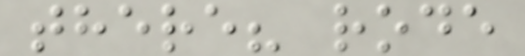there? rode
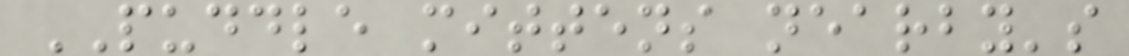PUDDLE mittens nearby's
